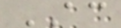AC
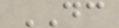DC
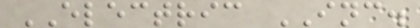ELECTRIC INC.
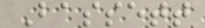Bassett
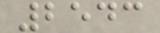2543
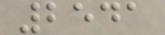2541
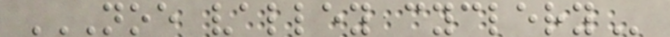NOE VALLEY CYCLERY
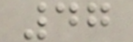47
